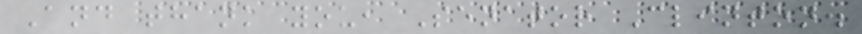And thank you, Senator Clinton.
